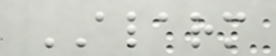ALARM
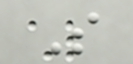S
